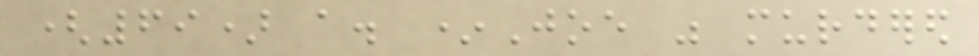(69) a. *Joe was murdered
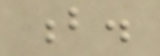b.
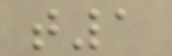t1
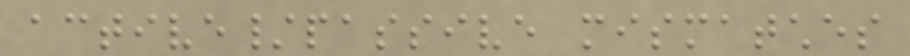active/passive mismatches
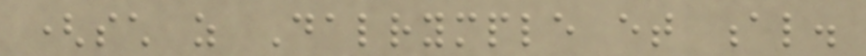(such as Dalrymple et al.
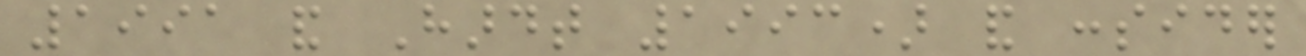1991 and Hardt 1993) and consider
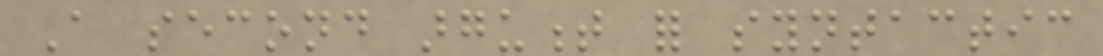A second argument for syntactic
